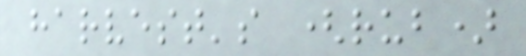harvest's (rub)
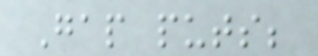Gap puts;
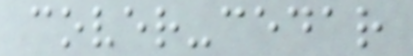cover-cedar
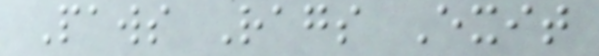Paws Rags Exit
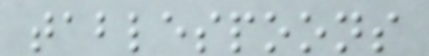tablespoons
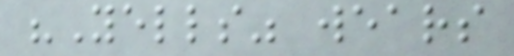"Yells" wears
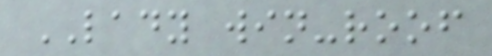LADY win-roof
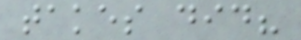takes did?
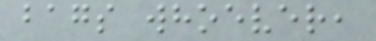bags whoever,
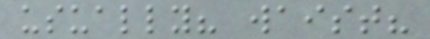usually? waist?
